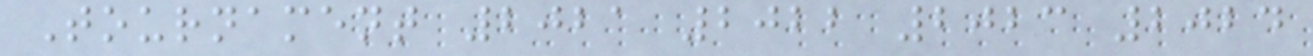Tournament 2021 2022 2023 2024
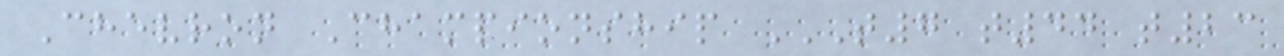Chevron Championship T7 T44 T23
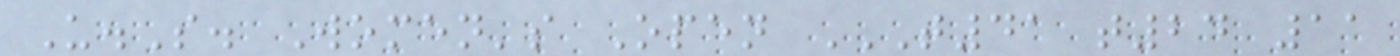U.S. Women's Open T41 T24 11
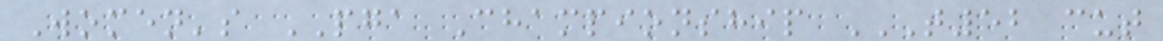Women's PGA Championship T52 CUT
